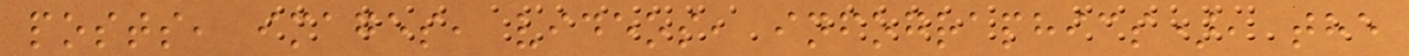posts, images, videos, infographics), the
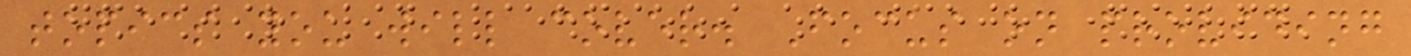topics you will cover. Focus on providing
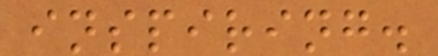inspiring.
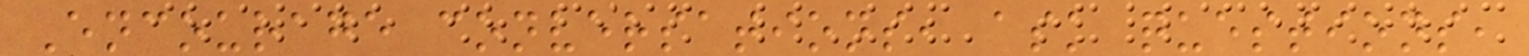Encourage conversations, ask questions,
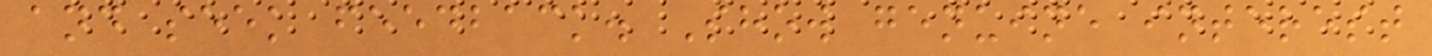and seek feedback. Show genuine interest
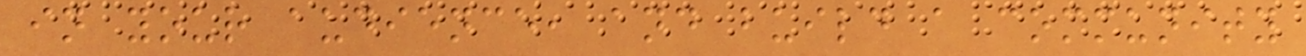in your audience, and build a community
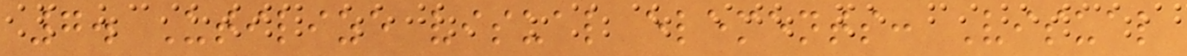7. Utilize visual elements: Visual
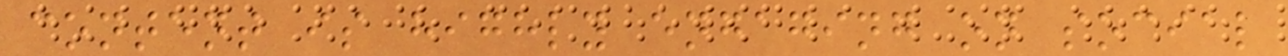content is highly engaging on social
